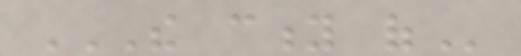THE CITY OF
